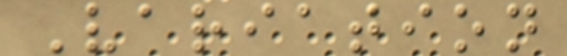Variation
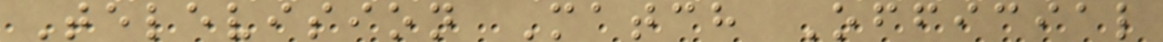Television Match Official
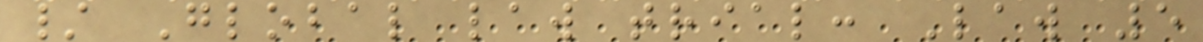/ Global law trial: Law 5
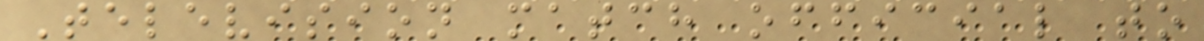Television match official to
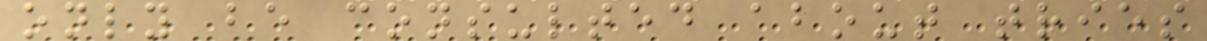only be consulted about tries
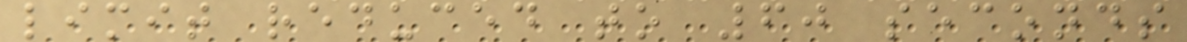limit reduced to 60 seconds
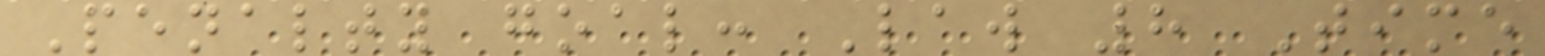Penalty goal: Law 8 Time
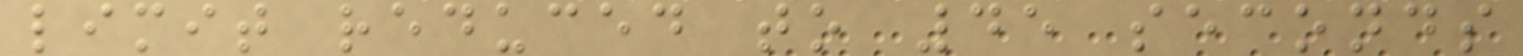limit reduced to 45 seconds
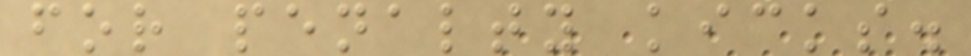for penalty kicks.
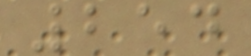254
